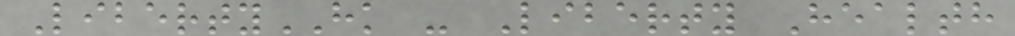LibertyHK - Liberty Health
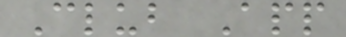Club App
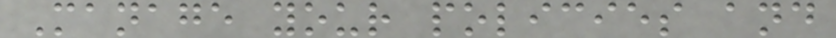Manage your policies and
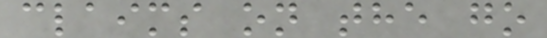claims on the go
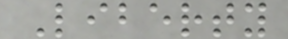Liberty
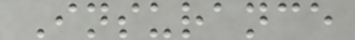Insurance
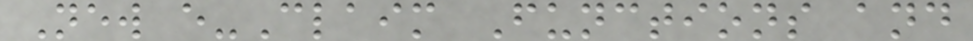New e-Claim Functions and
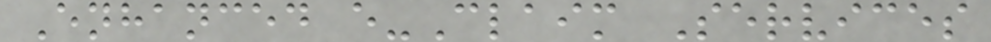Enhanced e-Claim Services
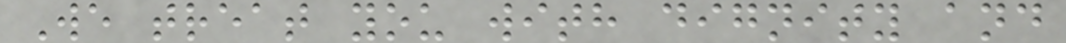We treat you with dignity and
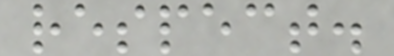respect.
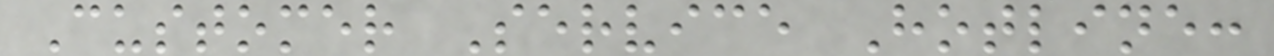Customer Service Hotline:
